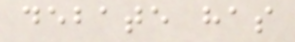debate has
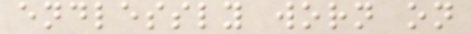endlessly worn on
